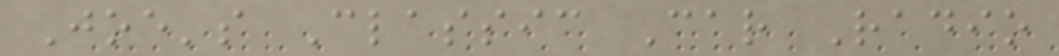Joe's Classic Car Radio
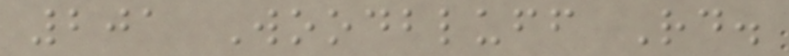201 Woodbluff Rd.
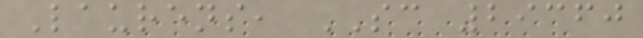Laurens, SC 29360
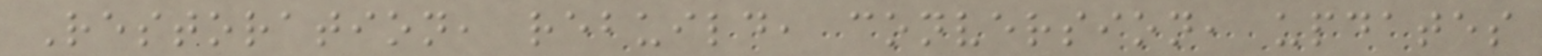Restoration, rebuild, conversion, updates
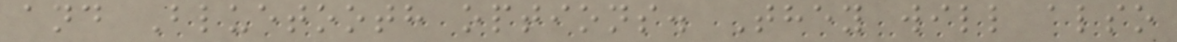and Bluetooth options. They will also
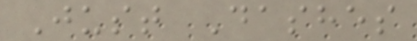Just Dashes
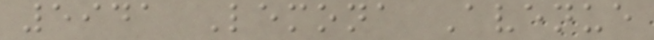5941 Lemona Avenue
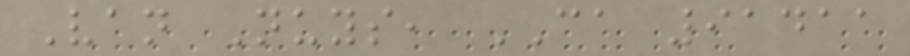Van Nuys, CA 91411
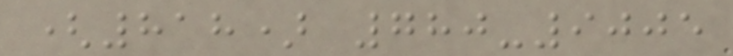(818) 780-9005
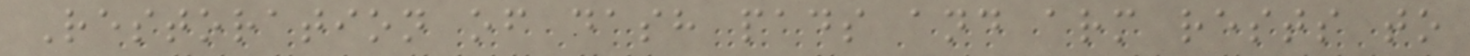Restoration of dash pads and arm rests to
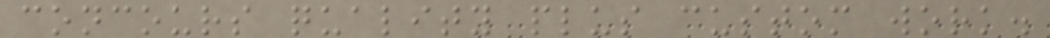concours quality plus custom work.
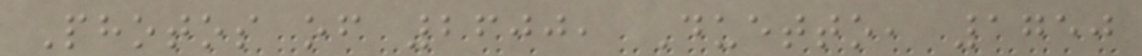Photos of 2600, Duetto, 1750
